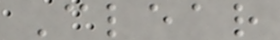Clear
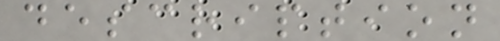description
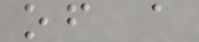of a
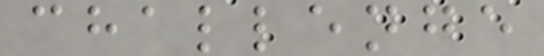challenge
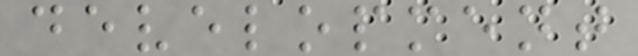development
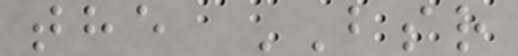the BSR
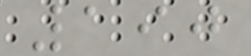190
